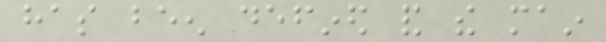has been defined and the main
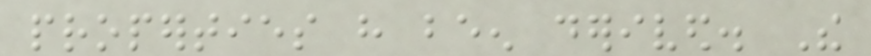properties have been derived. The
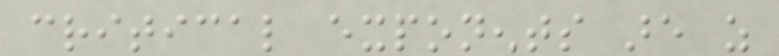critical exponents are as
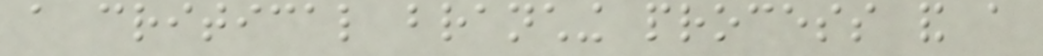a critical branching process and a
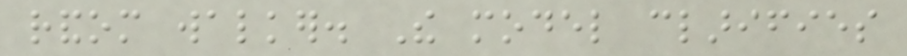random walker. The model clarifies
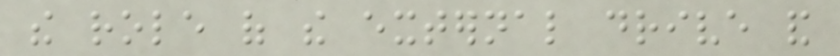the role of the external drive and
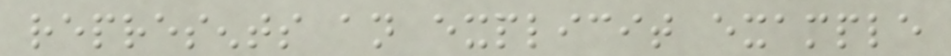represents an explicit example
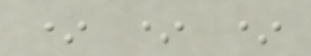* * *
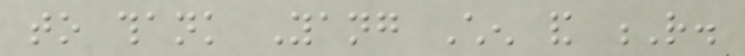to thank Yang Chen and R.
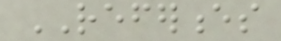REFERENCES
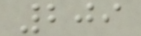209
